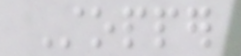Stopper
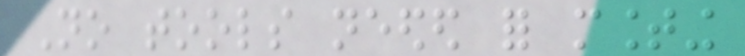No tools needed for mounting
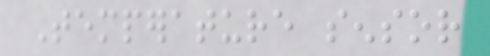Temperature sensor
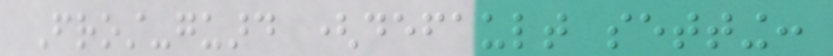Frost-guard (default setting:
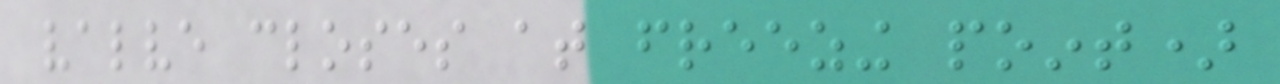valve closes at freezing point)
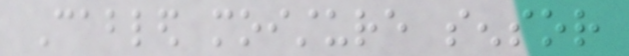Cabled moisture sensor
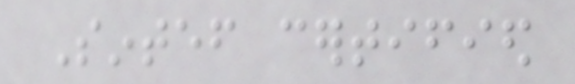Sintef certified
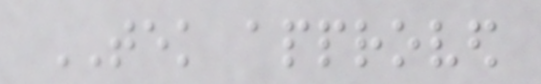TEK approved
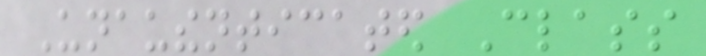Unauthenticated Class
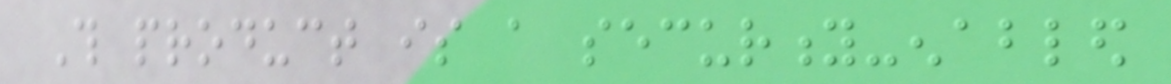This product is a security-enabled
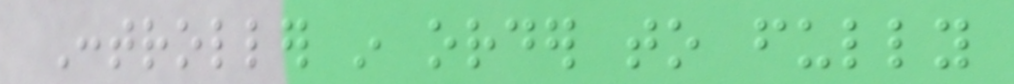Controller in order to fully
